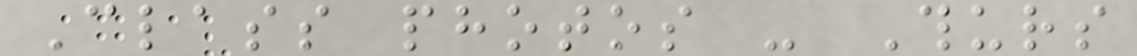Class photos - Thurs
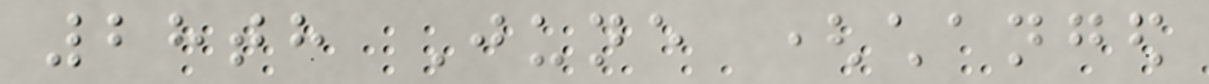28th June (changed
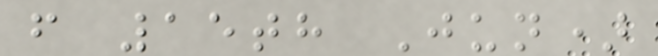from 15th Jun)
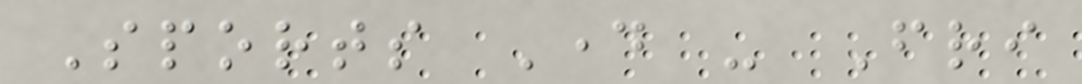Sports Day - Fri
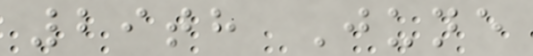29th June
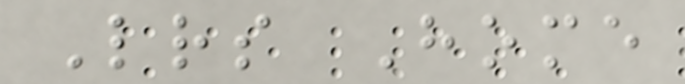Letters Home
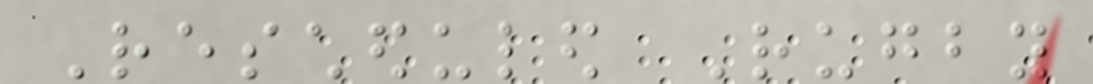Rescheduled Rugby
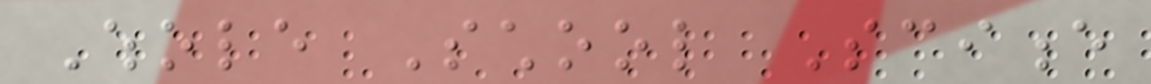Whole School Science
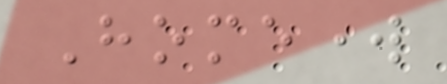Homework
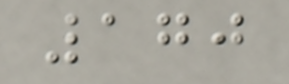170
